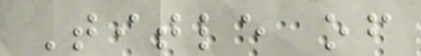Title of
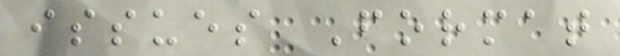issues Format
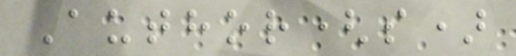Author(s)
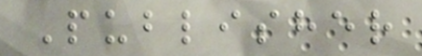Publisher
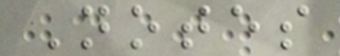Notes
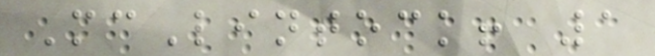McLintock! 1
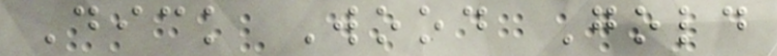Dick Wood Gold
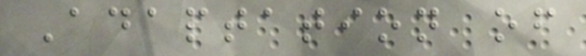Adaptation of
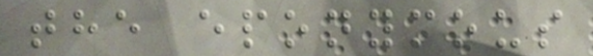the eponymous
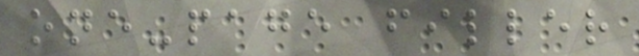one-page filler
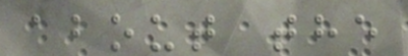about the
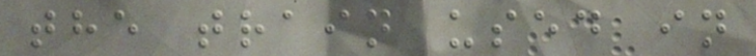the train used in
